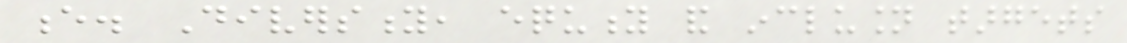e. Diversity, equity and inclusion targets
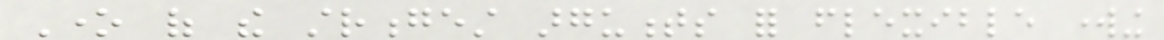One of the strongest arguments for flexible working
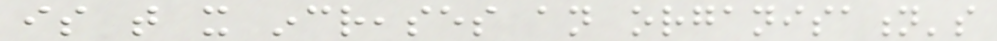is that it increases an organisation's
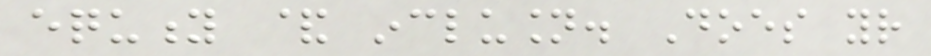equity & inclusion. Does your
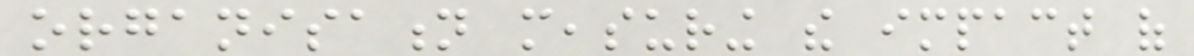organisation measuring the impact of
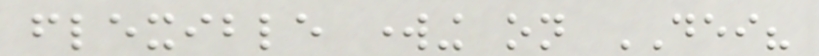flexible working on DEI?
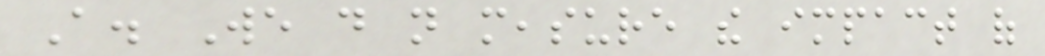A. We do not measure the impact of
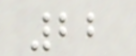22
